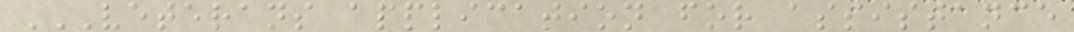VETERANS APPLICATION FOR ASSISTANCE
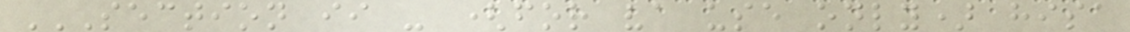SECTION II - (FOR VA USE ONLY) HISA
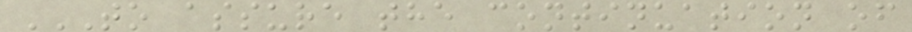TO ASSURE THE CONTINUATION OF
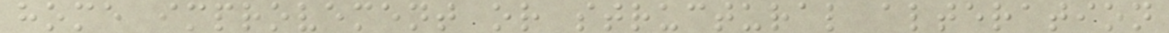home improvement or structural alteration
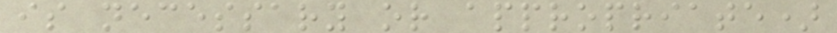is necessary or appropriate)
